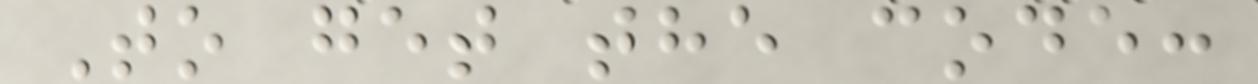To get the code:
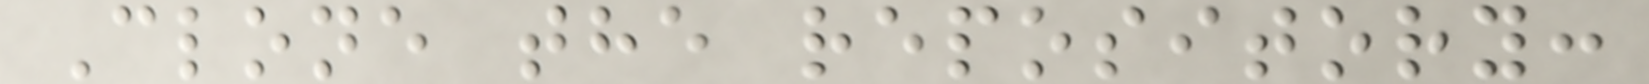Clone the repository:
